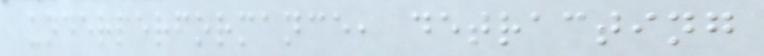underperformance, detracting
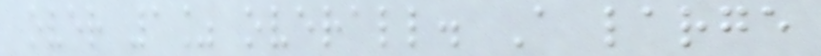over 1% overall. A large
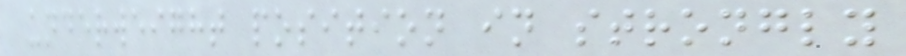underweight position in strongly
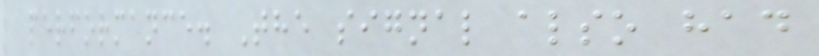performance. The signal also had
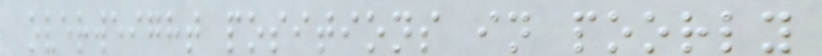overweight positions in poorly
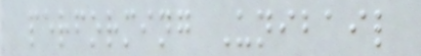performing Unibail
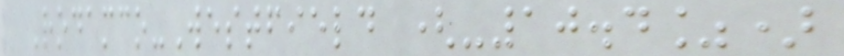Rodamco-Westfield (-10.4%)
